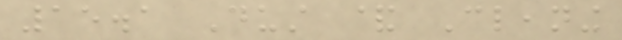15.1 Dust & Cleaning
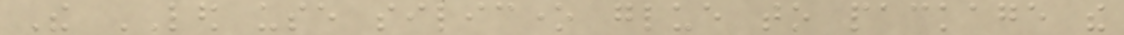The LED use silicone glue to package the
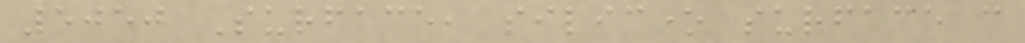5050 Surface, silicone surface can
